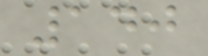140
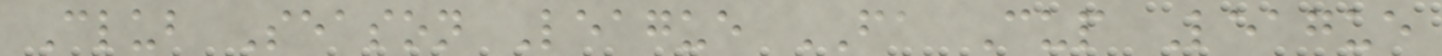Club Season League FA Cup League
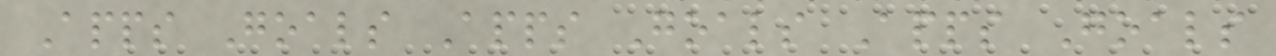Apps Goals Apps Goals Apps Goals
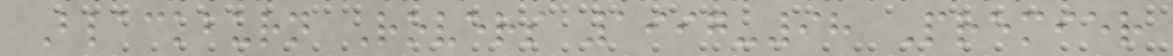Blackburn Rovers 1997-98 Premier
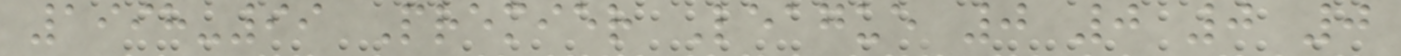1998-99 Premier League 0 0 0 0
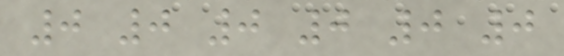0 0 0 0 0 0
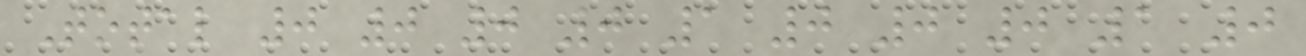Total 0 0 0 0 1 0 0 0 1 0
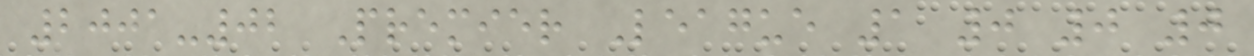2001-02 Premier League 1 0 0 0
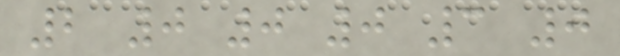2 0 0 0 3 0
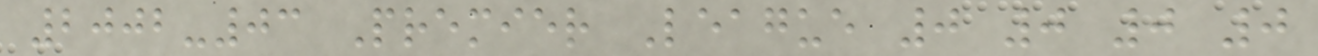2002-03 Premier League 0 0 0 0
